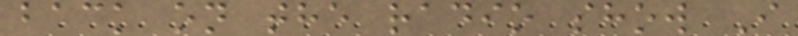back on the radio show I
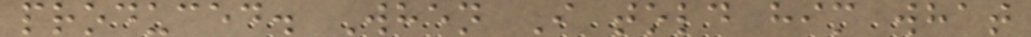produced. When I told him what
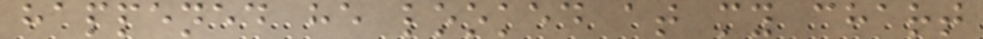happened he looked at my chart
